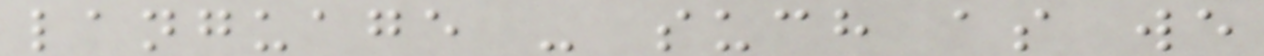language - such as we
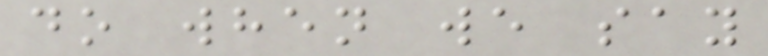do when we say
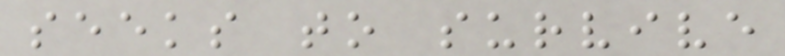seeks to survive
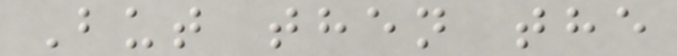But then the
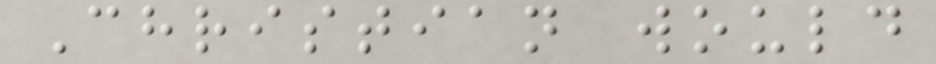Christian would
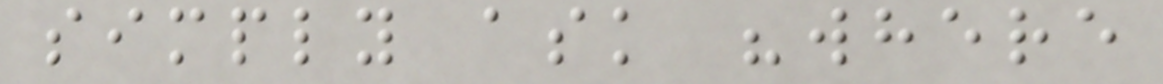simply ask "where
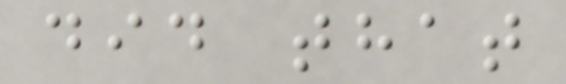did that
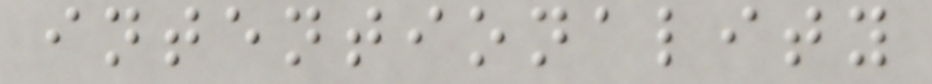intentionality
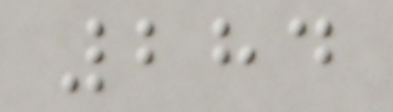284
